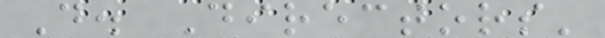D. Directors'
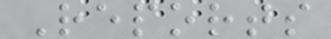Reports
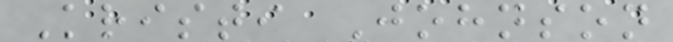Kristi Johnson
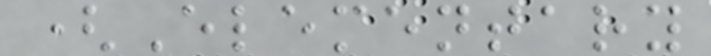(Elementary
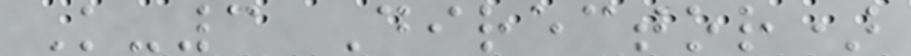K-3 Director)
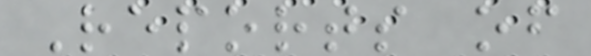Reports of
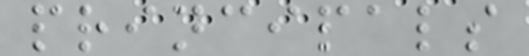principals
